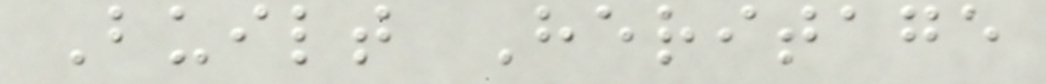Built Heritage
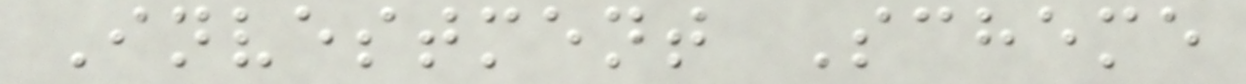Investment Scheme
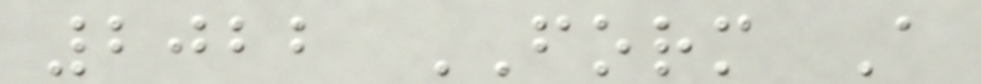2022 FORM A
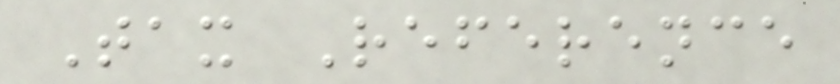Tax Reference
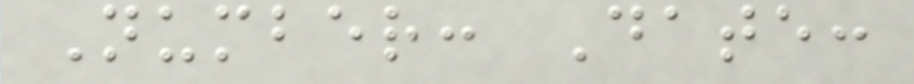Number: Date:
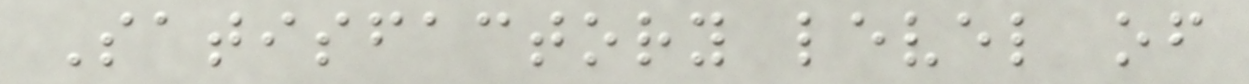Satisfactory level of
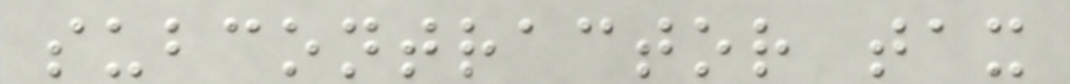subcontractor tax
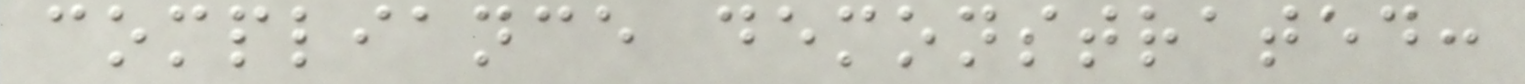compliance demonstrated:
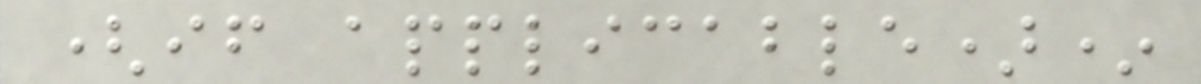(if applicable)*
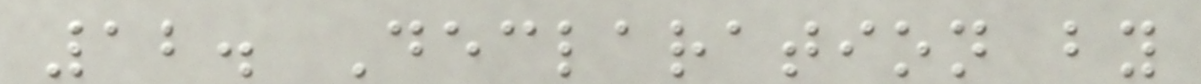12. Declaration by
